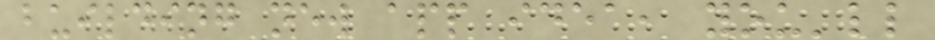building new app idea, you'll
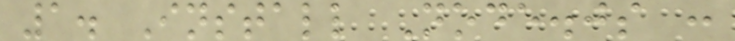1. Install Node.js :
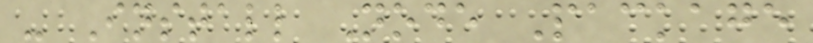- Install Node Package
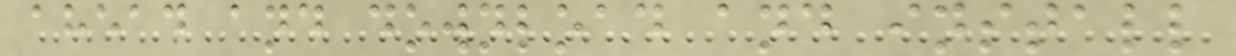ahead and download and install
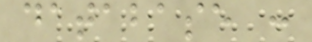database :
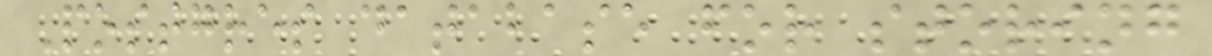Postgres database for storing
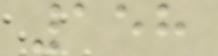158
